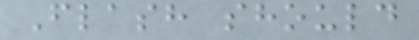Flash should
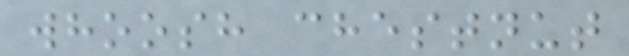whoosh chestnut
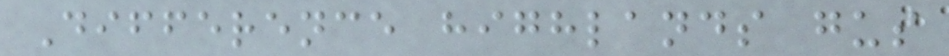Difference highlands gus
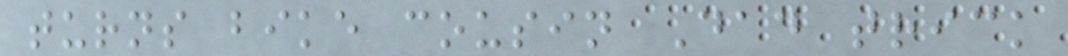turns bike cousin Dad trick
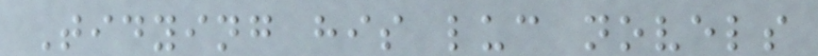Tidying his luc novels
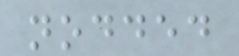nodded
